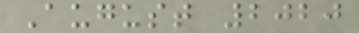August 2020
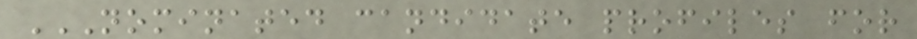NOMINATED CANDIDATE PROFILES FOR
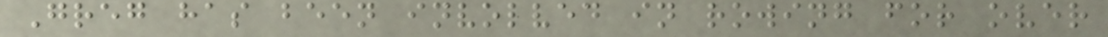Greg has been involved in rowing for over
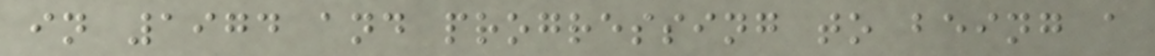in 1974 and progressing to being a
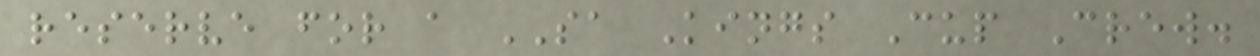reserve for a SA Kings Cup Crew.
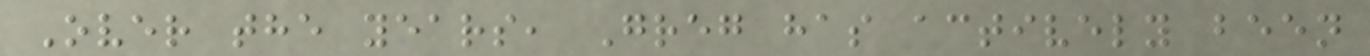Over the years, Greg has actively been
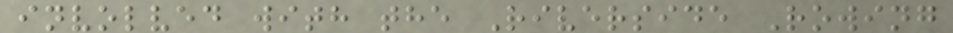involved with the Riverside Rowing
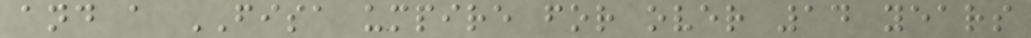and a FISA umpire for over 14 years
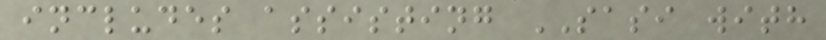includes assisting SASI with
